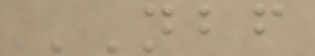NBF
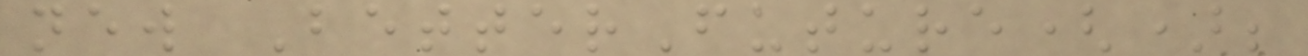new BetterFuture();
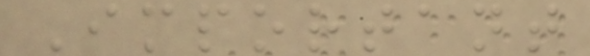Important
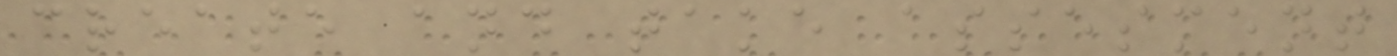create and take assesment
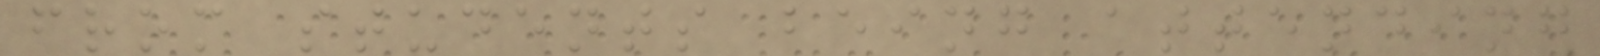from students being attending
